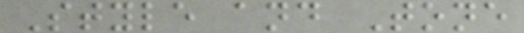Style and Tone
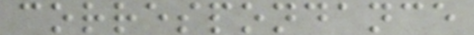correspondance
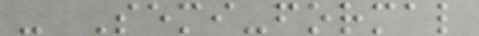- Semi-formal
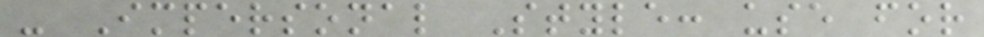- Impersonal Style: use for
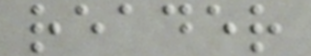reader
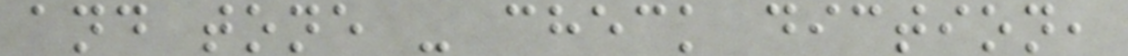and tone - check diction,
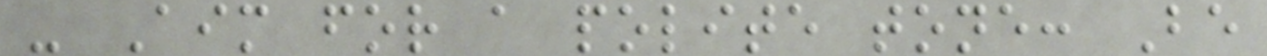- Aim for a polite tone: Be
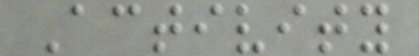Activity
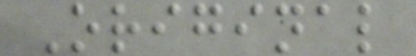Original
